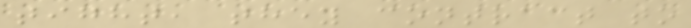tight, they contract to
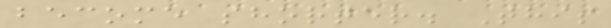become shorter. This
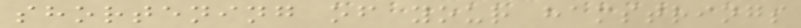shortening of your hamstrings
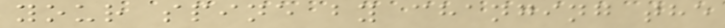your spine by changing the
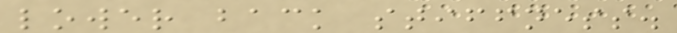lower back stiffness.
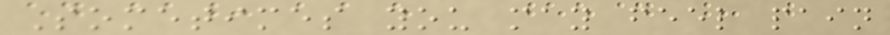Sometimes you may feel pain
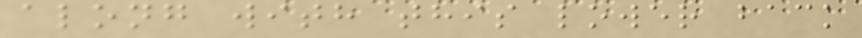along with this lower back
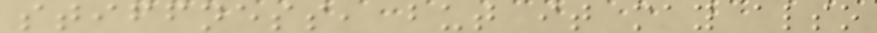stiffness, but it may also
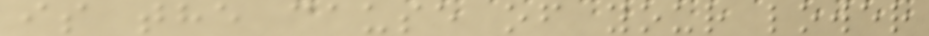is the cause of your lower
